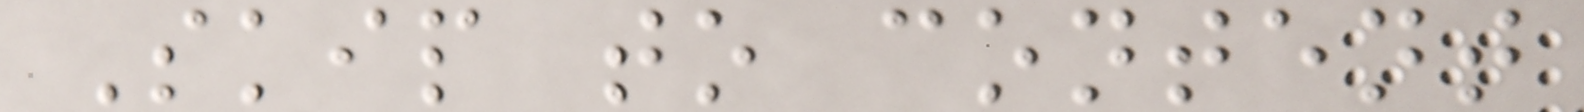Skip to content
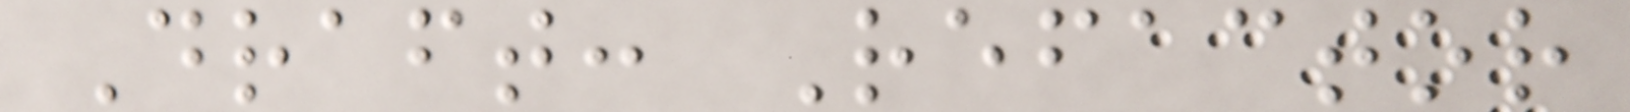Draft: Refactor
